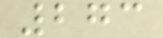273
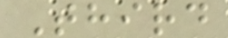Third
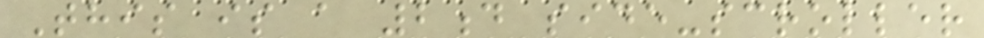This is a 2d side-scroller
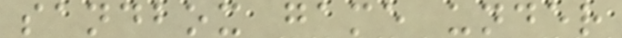sandbox game under
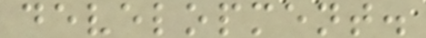development.
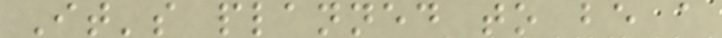It's planned to be a
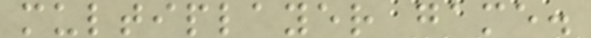multiplayer game.
